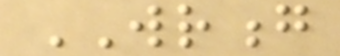WRONG
